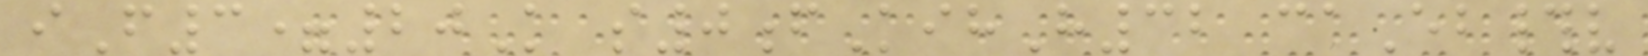iF3=20K s0fKihH32 caEb#v
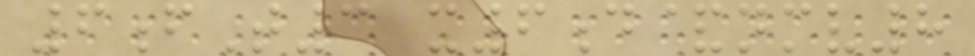6fT3 x6d&nmv8
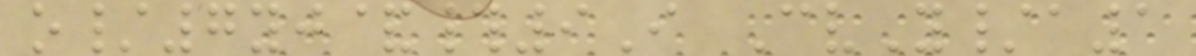o/7yj&#9I CvY/a1
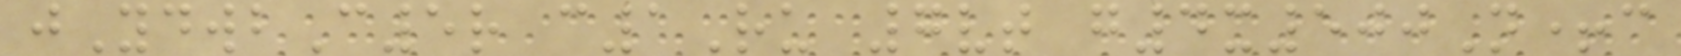jYdwbC5r c1Ru 7vt g4x500N+c
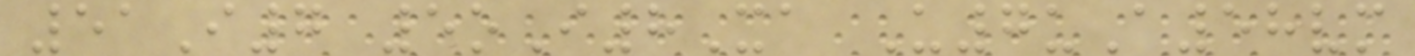51I7 5oI8Xa U7uA58vm
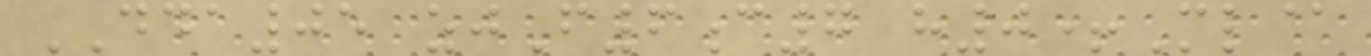DDA05 zjF6c7 h0+Ml@
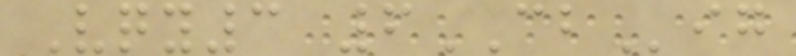Vqy3 6CBig
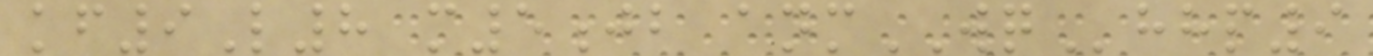kf9L8 m5jb anmWQhhp9
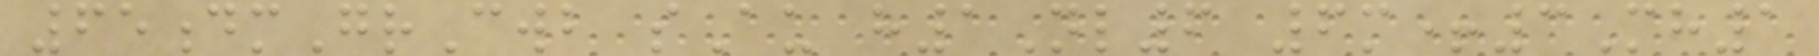65dmGrCwb sAu h1Nl6 6m+3Mh1
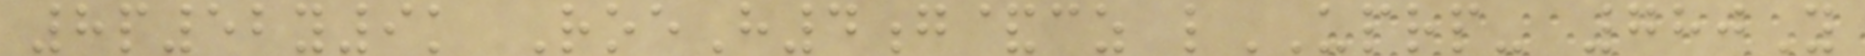8p52y9k RoeH4g&cz lUPRP- 780Y
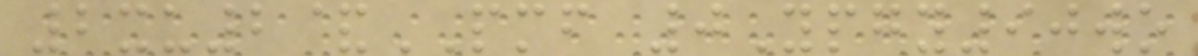2xu2&PMF 0Ypgy90wo
